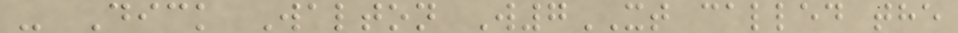- Dick Walton W7XT called the
